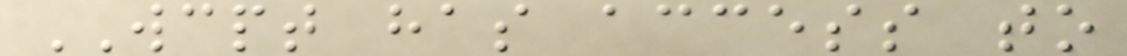WCPT has access to
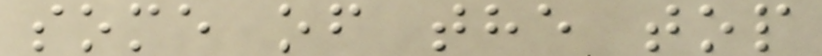some of the top
